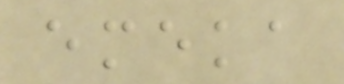emeka
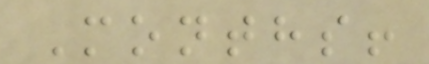Months!
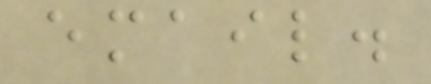email.
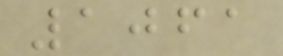1061
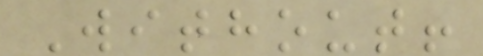Without!
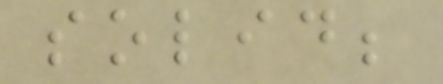solid;
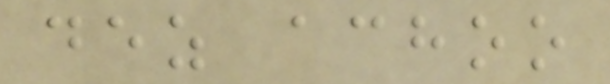dez achoo
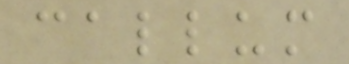callum
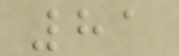81
